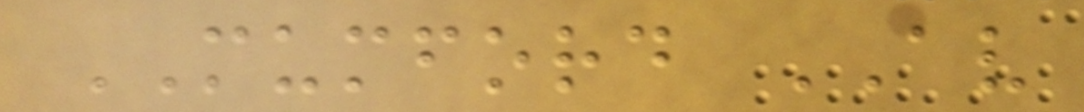MUMFORD AV
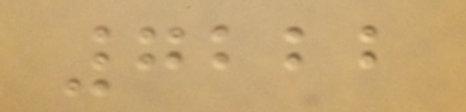7222
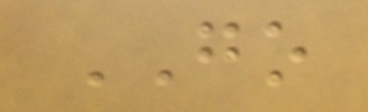GO
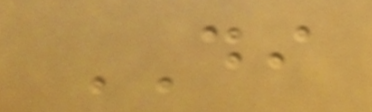DI
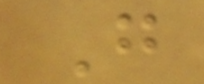G
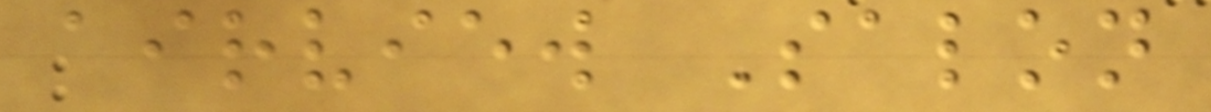airview Salon
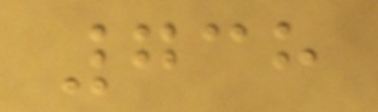738
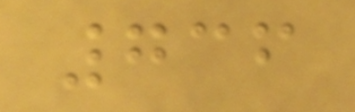736
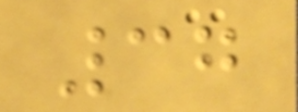37
